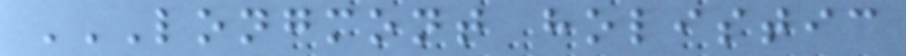LONGMONT HOLISTIC
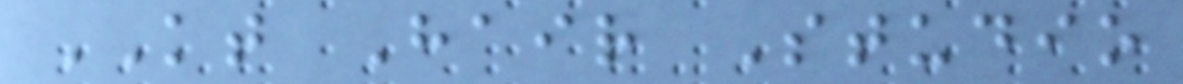KT Hair Studio
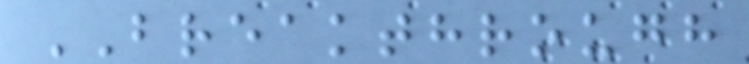BREAKTHROUGH
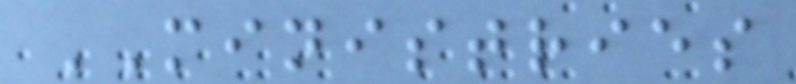MINISTRIES
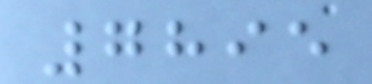7895
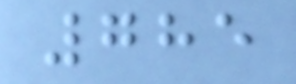785
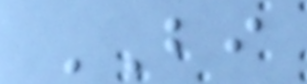BI
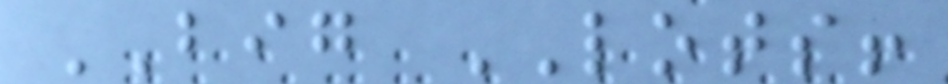BIG LOTS!
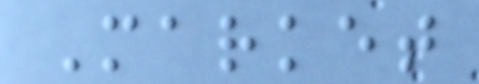Market
